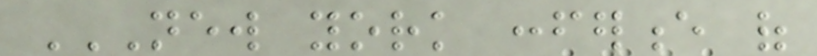NEW YORK CONFERENCE OF
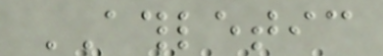ATHLETIC
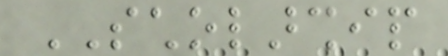SCHOLARSHIP
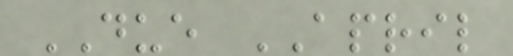DUE APRIL
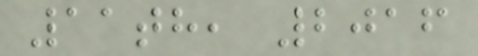11th, 2016
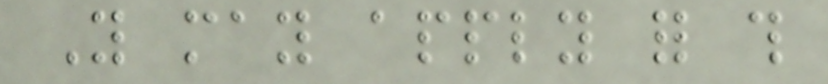You may apply for this
